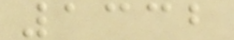1332
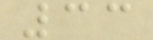33
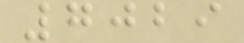7029
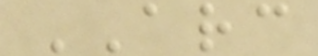ARC
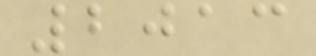2013
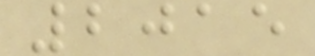2015
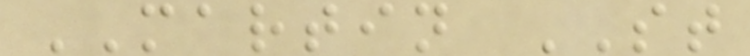MARTIN ST
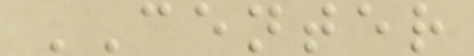CENTER
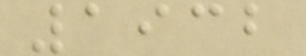1932
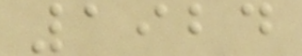1924
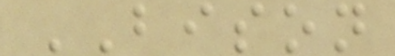BISON
